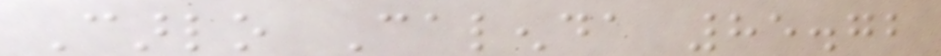Carlo Calenda 85.72
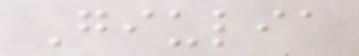Giulia
